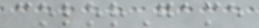colorGame
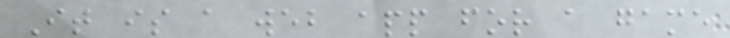It is a web app for a game
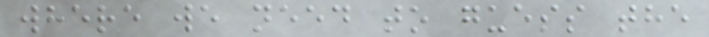where we need to guess the
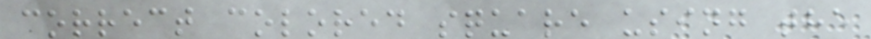correct colored square using the
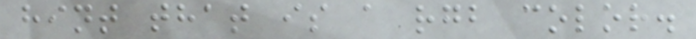hint that is a rgb color.
